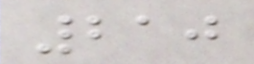210
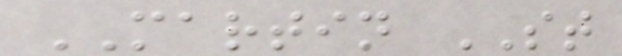MARTIN ST
